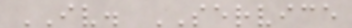IV. SERVICE
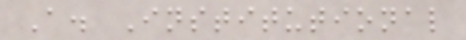A. Institutional
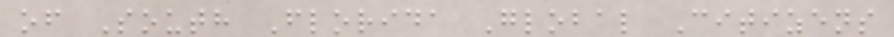of South Florida Global Citizens
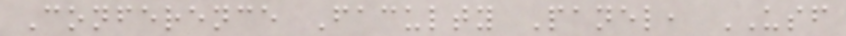Conference Faculty Panel, USF
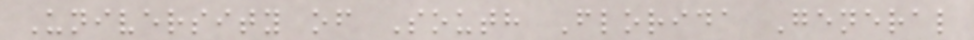University of South Florida General
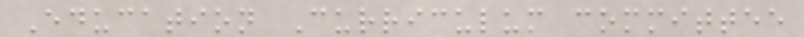Education Curriculum committee
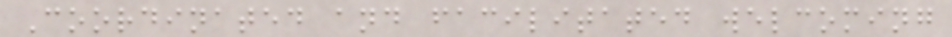Coordinated and facilitated welcoming
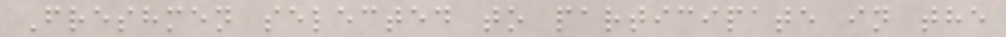Freshmen selected to participate in the
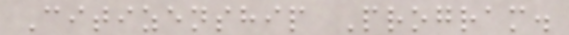Citizenship Program.
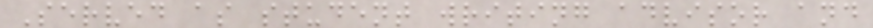Served as student writing advisor and
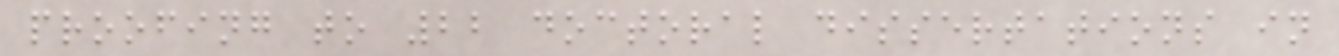proofing to 22 doctoral dissertations in
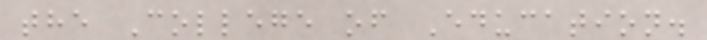the College of Education.
